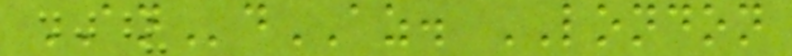ANdAZ. LONDON
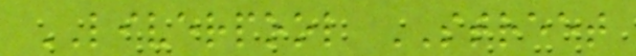LIVERPOOL STREET
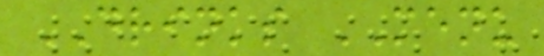DRINKS MENU
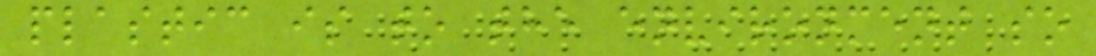plastic is to the environment so
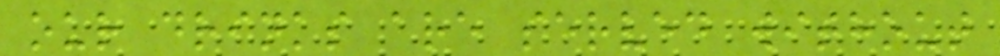our drinks are served without
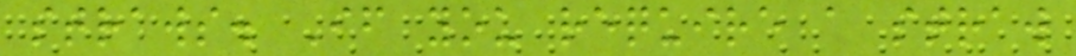straws. If you require a straw
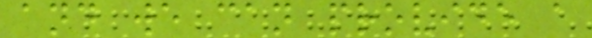and we can provide a
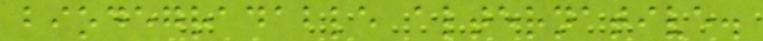biodegradable alternative.
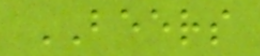BEERS
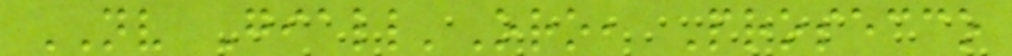NV Giall'Oro, Prosecco
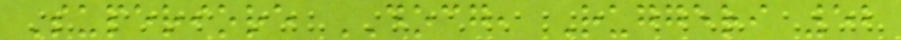Superiore DOCG, Ruggeri 52
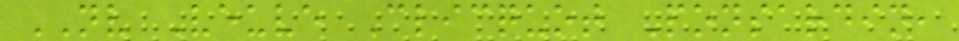NV Veuve Clicquot Ponsardin,
